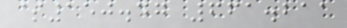$150.47 661.211
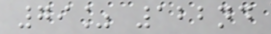79% 122nd
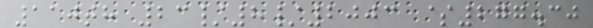110th 23/8/2003 $277.30
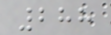288
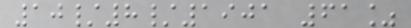10/8/1901 61%
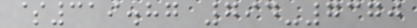$319.87 794-7370
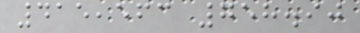415,563 758.90
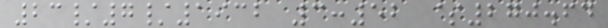23/7/1932 3:52 $270.64
